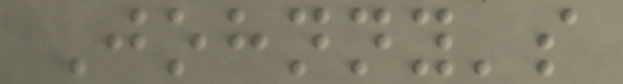Johnny's
